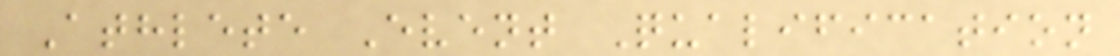Athlete Event Qualification
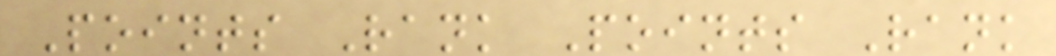Points Rank Points Rank
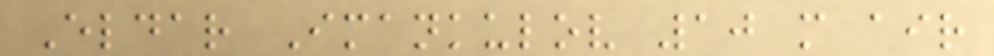Eldar Imankulov 10 m air
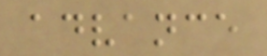advance
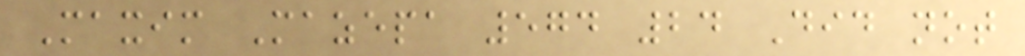Maxim Mazepa 574 24 Did not
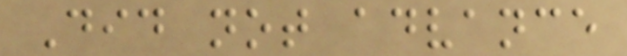Did not advance
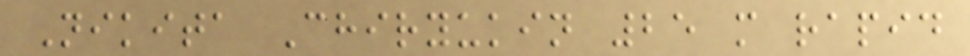Nikita Chiryukin 25 m rapid
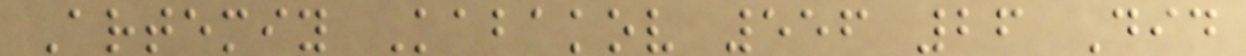Artemiy Kabakov 556 26 Did
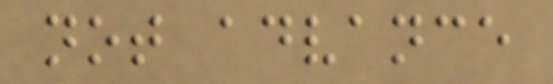not advance
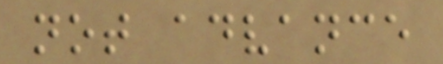not advance
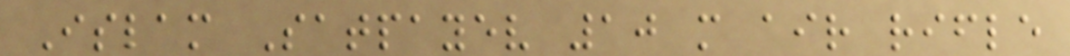Islam Satpayev 10 m air rifle
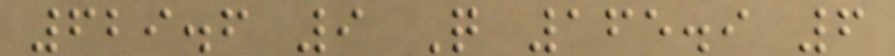629.6 9 Q 165.9 6
